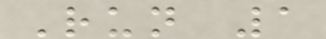Run 1
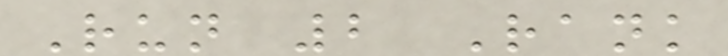Run 2 Rank
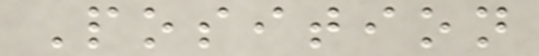Position
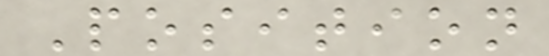Position
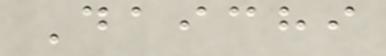Daichi
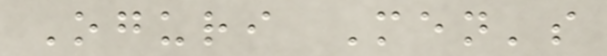Oguri Men's
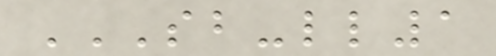SB-LL1
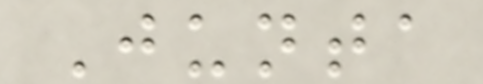Junta
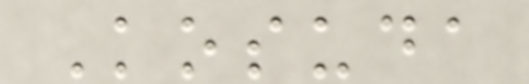Kosuda
